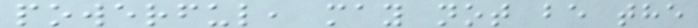powerful, may not be the
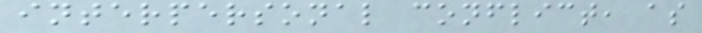interpersonal conflict, as
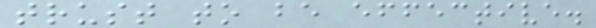trust to be effective.
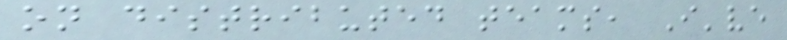on distributed teams, I've
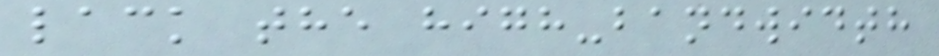lack the high-bandwidth
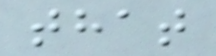that
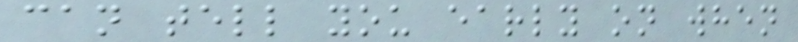can tell you early on when
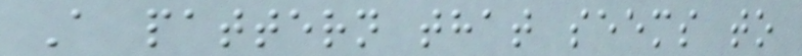A pattern that seems to
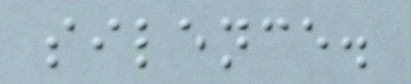silence.
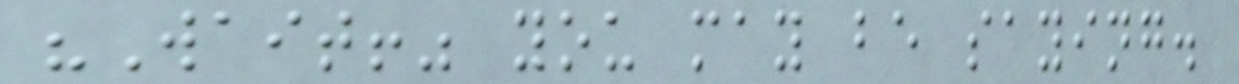"Wait!" you may be saying.
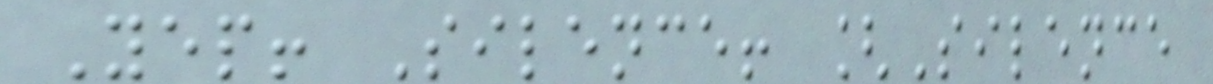Yep! Silence! [Silence
